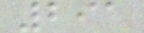291
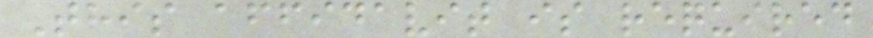This affidavit is required
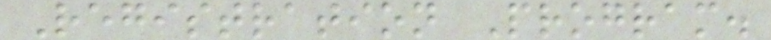Registration Program.
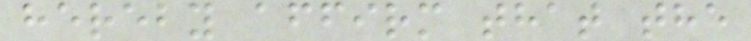hereby affirm that the
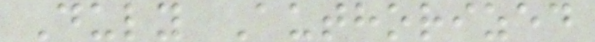Duly Authorized
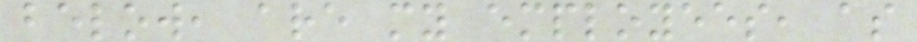below, are my employees, as
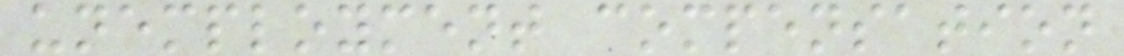unemployment compensation
